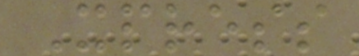Xpress
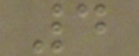4
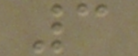3
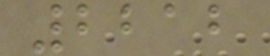2212
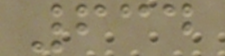634
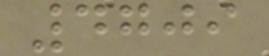4709
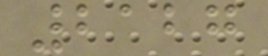2127
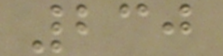230
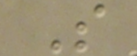S
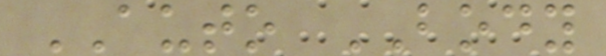AUTO BODY
